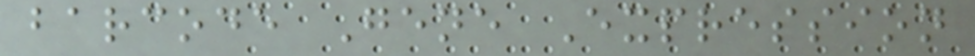barcode Gene Expression
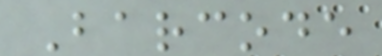Barcode
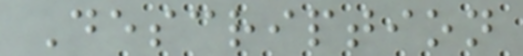Description
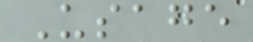Usage
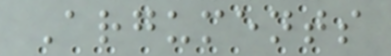Arguments
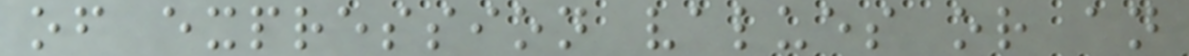of expression values or an
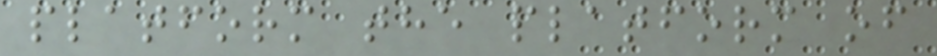platform the platform of
